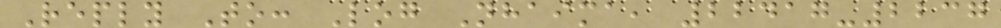Reply To: Log Nhaima, 22417-2237
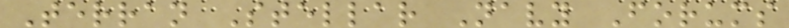Terran Stellar Navy Forums
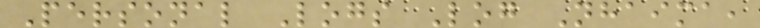Personal Logs Log Nhaima,
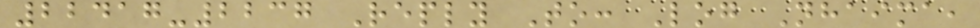22417-2237 Reply To: Log Nhaima,
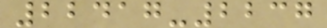22417-2237
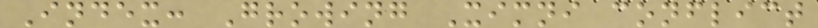Index: Growing Ximni conflict
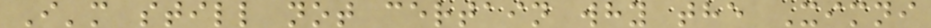I'm still not certain why the Ximni
